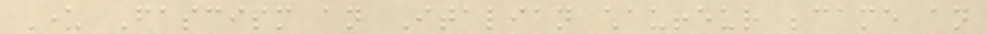Under Fascism an Italian chauffeur became an
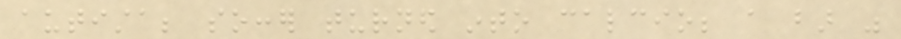autista; soccer turned into calcio; a bar was
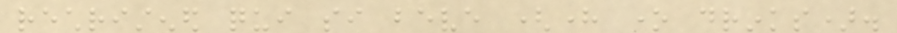rechristened qui si beve (here one drinks).
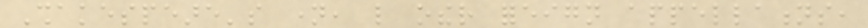Shakespeare's name, like other foreign appellations,
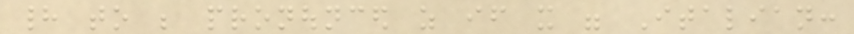had to be pronounced as if it were Italian:
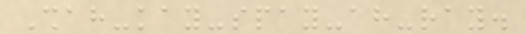Shah-kay-spay-ah-ray.
